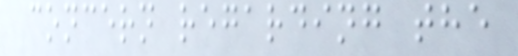concern regarding the
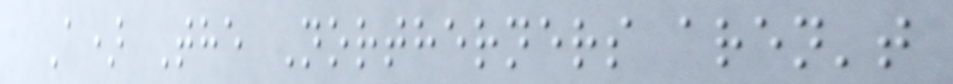A) The Northerners aren't
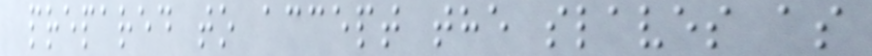prepared to accept the slaves as
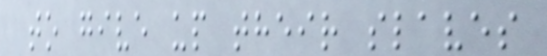to give up their slaves
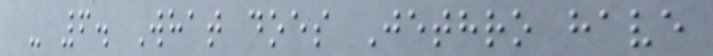- 6. What does Jethro have
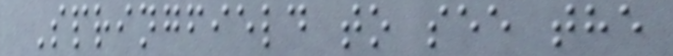Springfield to see the
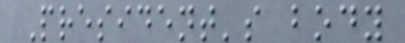President's body
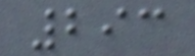293
